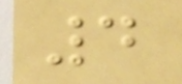4
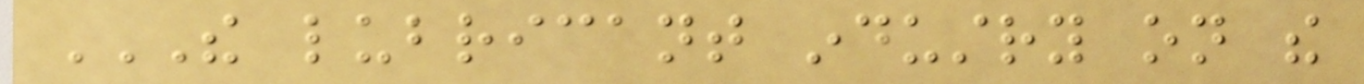THE LUBRICANT INDUSTRY ON THE
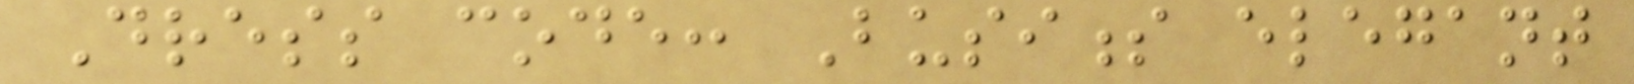Dress code: Business elegant
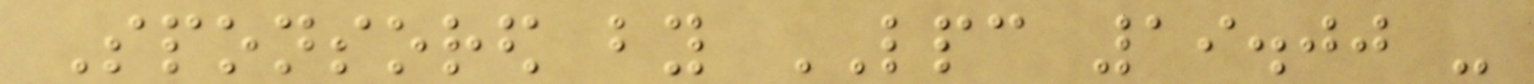Sponsored by LPC 19.00 -
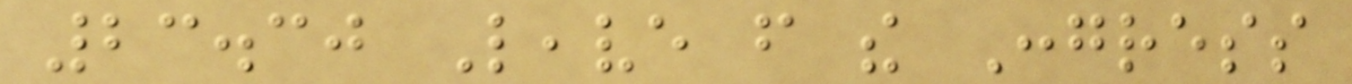23.30 Leave from the Congress
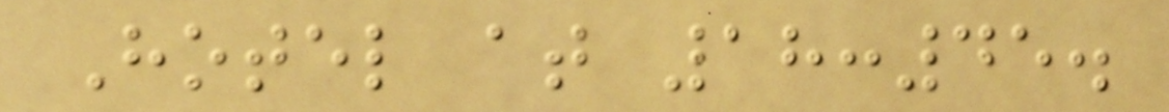Hotel at 18:45.
